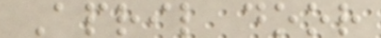April door
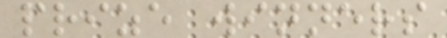prize winners
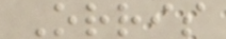Orris
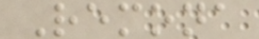Remona
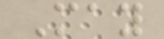May
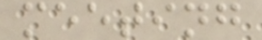meeting
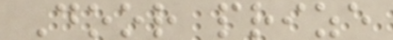Door prize
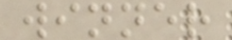winner
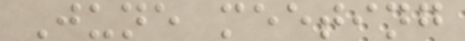June meeting
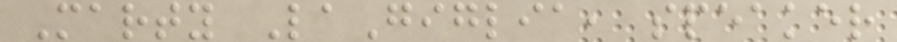Marty LaGiglia, speaker
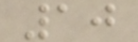10
